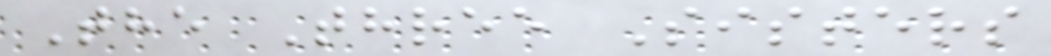The Three Sisters
